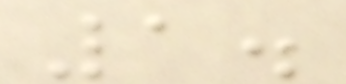1.
